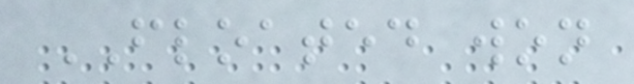FLOATED won
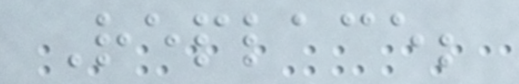Replace;
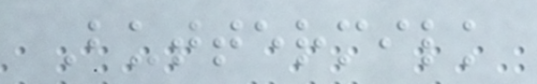Buttermilk
